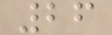26
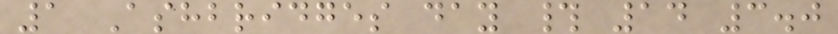1 Ashbridges day # 14 3.0
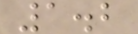1.2
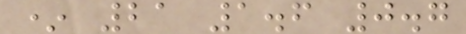* 21 1.6 0.7
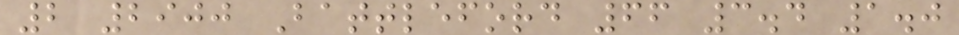2 2900 Battleford 66 3.4 1.0
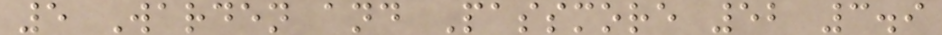5 Warden and Passmore 52 3.9
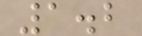1.2
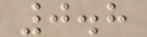0.8
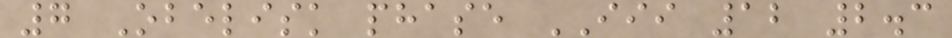7 Obelisk phase III 12 2.3
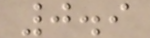0.9
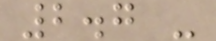2.7 -
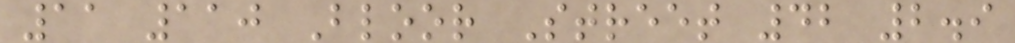11 110 Bloor Street 42 2.9
